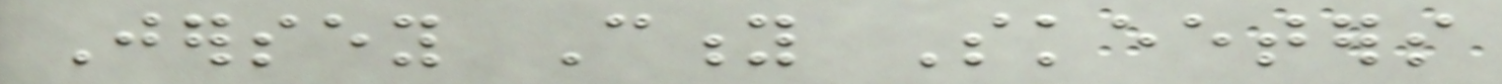Jersey City Skeeters
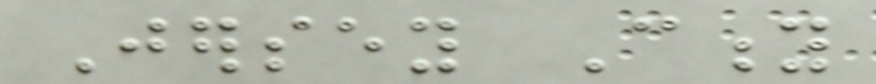Jersey City
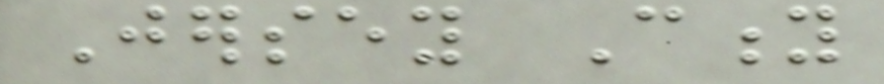Jersey City
